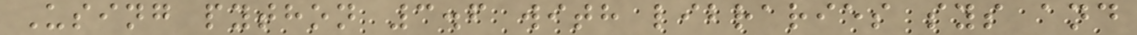Using python 3.6 with libraries sys and
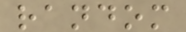random
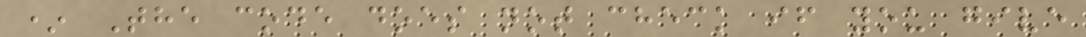* The code does not check if you give
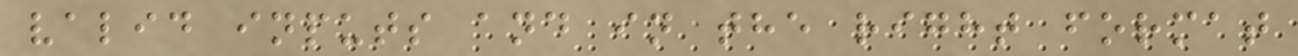valid inputs and in the right format
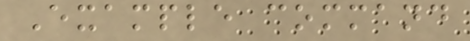Example command
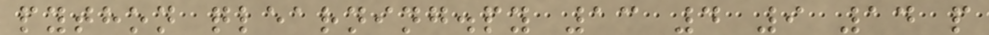python qlearning.py 13 4 9 14 p
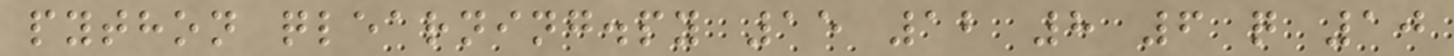python qlearning.py 15 12 8 6 q 10
